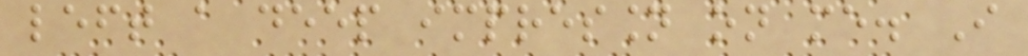left a deep impression on me. I
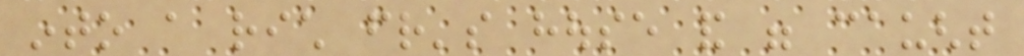into a rich friend's house and were caught
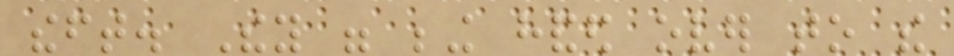theft. They were being handed over to the
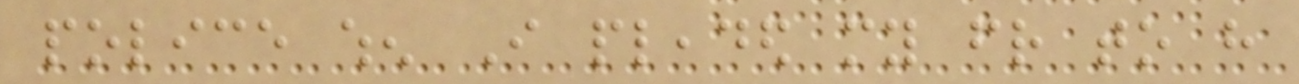police when I pleaded my friend to have
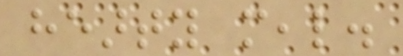hearty meal.
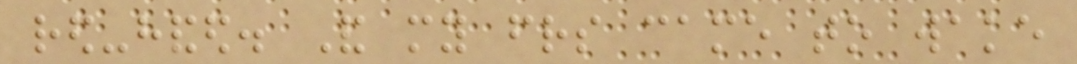red-handed. And my friends came to wake
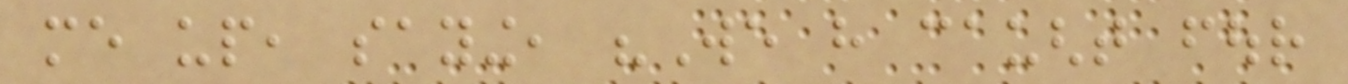me up, saying, "We have caught four
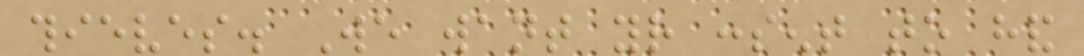thieves. We want your consent to hand
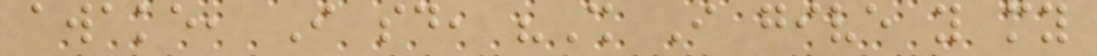awake, I said, "Shall I give you my
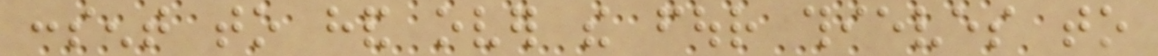consent to hand over the four thieves to
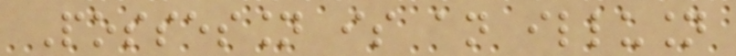Possession is an illusion
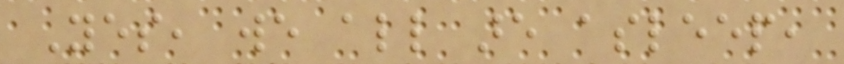Yes, we all are asleep,
